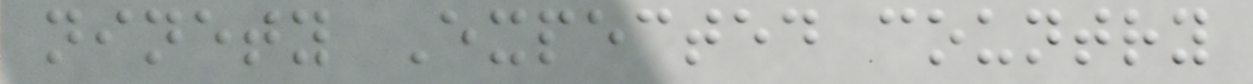ninety Expected country
